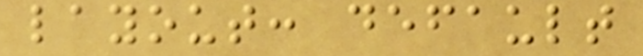layout: default
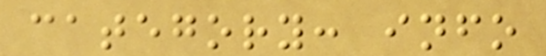category: info
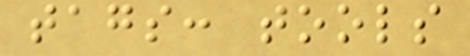tags: tools
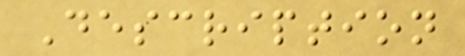Description
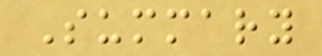Summary
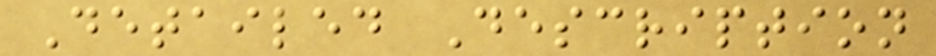Detailed Description
